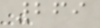269
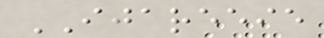IJAREEIE
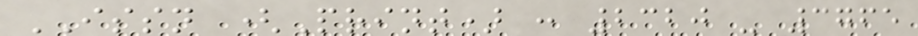ISSN (Print) : 2320 - 3765
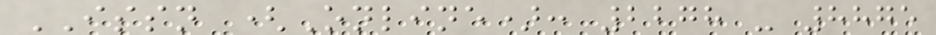ISSN (Online): 2278 - 8875
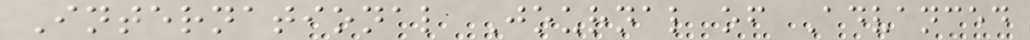International Journal of Advanced
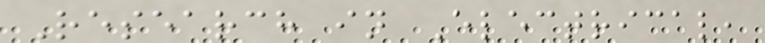Research in Electrical,
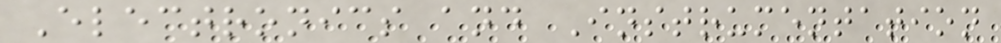Electronics and Instrumentation
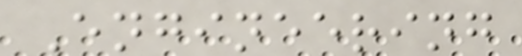Engineering
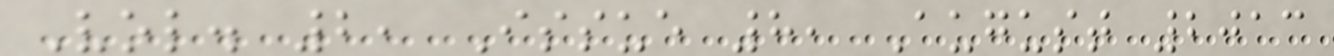Vol. 2, Issue 8, August 2013
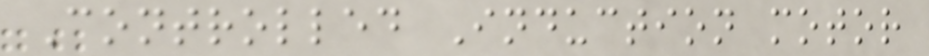Controlled Induction motor
